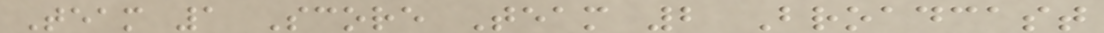Team 1 Score Team 2 Broadcast
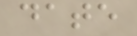date
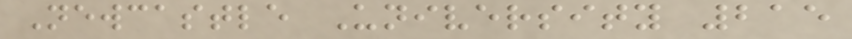Newcastle University 215
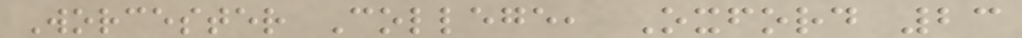Worcester College, Oxford 23
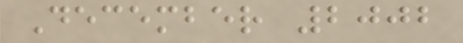December 2002
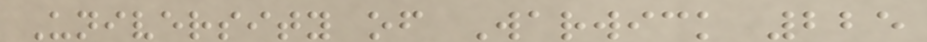University of Warwick 225
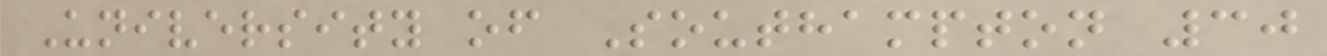University of Southampton 30
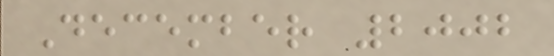December 2002
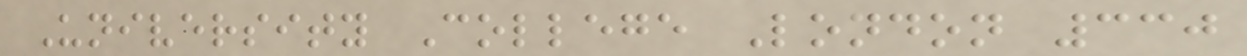University College London 330
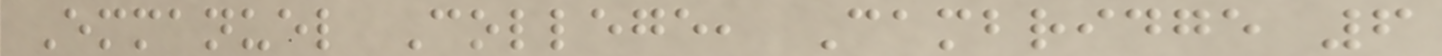Emmanuel College, Cambridge 6
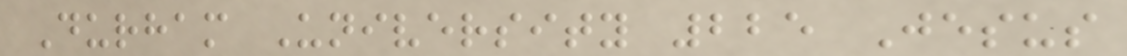Durham University 225 Jesus
